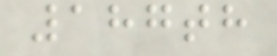187th
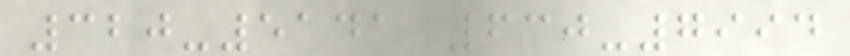320-5141 630-7994
